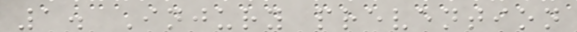1. Injury prevention
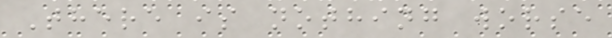There is nothing worse
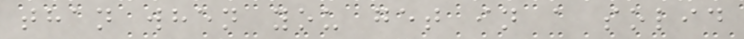than when you get in a solid
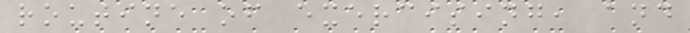routine of exercising, and
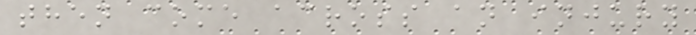then come across an injury
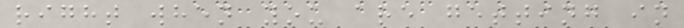right when you are getting in
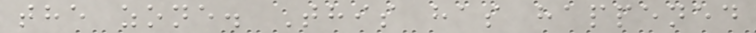the zone. This has happened
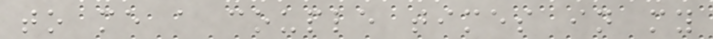to me a couple times in my
